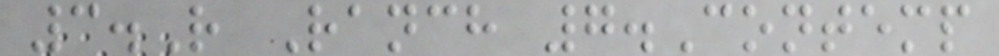3.R Ranch 7.Contemp
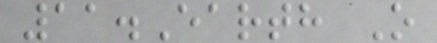11.Earth O
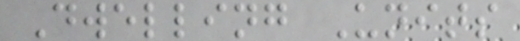Dwelling Units
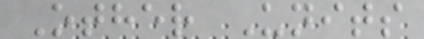Other Units
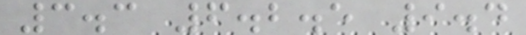3.3 6.2.5 9.4
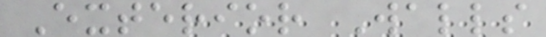Exterior Walls
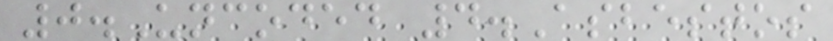0.Uncoded 4.Asbestos
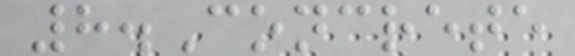8.Concrete
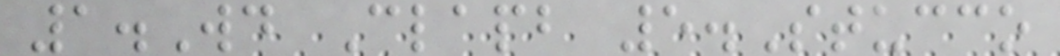1.Wd Clapb 5.Stucco
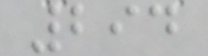294
